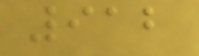912
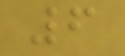6
